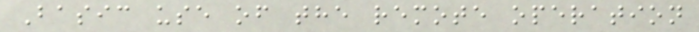Basic use of the remote operation
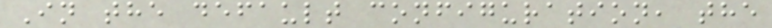In the default configuration, the
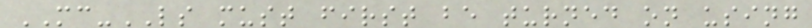MC-LS must first be turned on using
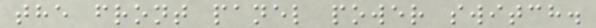the front panel power switch.
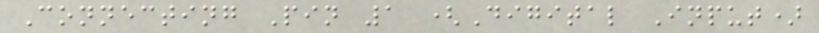Connecting Pin 1 (Digital Input)
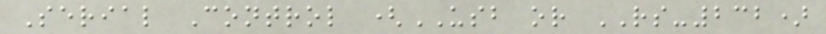Serial Control (USB or RS-232)
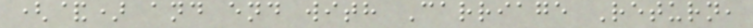(&) and end with Carriage Return,
